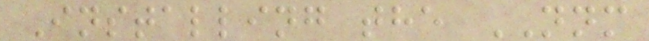Installing the NNM
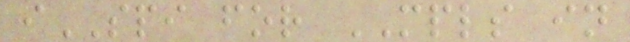iSPI for MPLS in
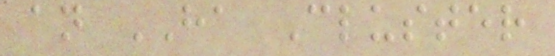an HA Cluster
